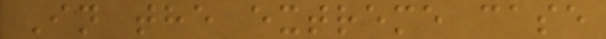In the extreme case
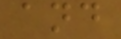and
